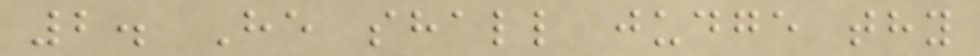2. He shall judge thy
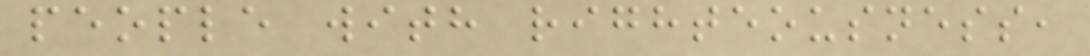people with righteousness,
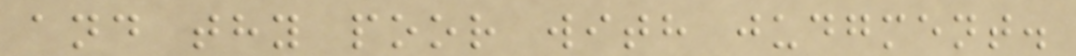and thy poor with judgment.
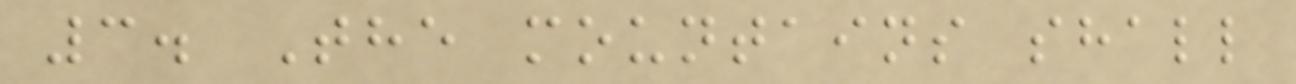3. The mountains shall
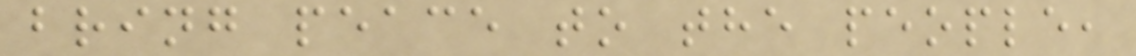bring peace to the people,
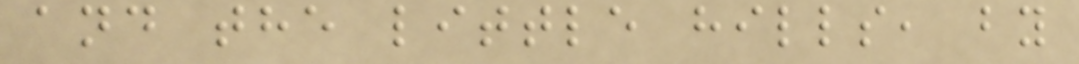and the little hills, by
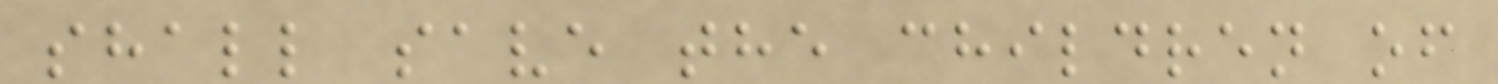shall save the children of
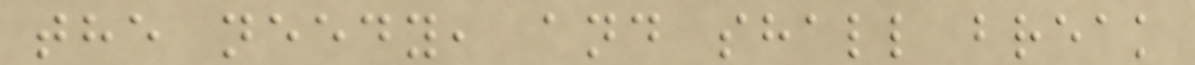the needy, and shall break
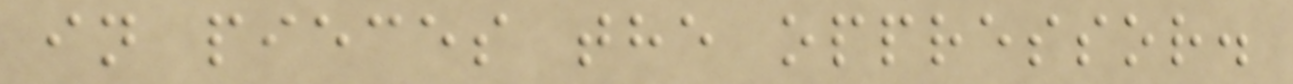in pieces the oppressor.
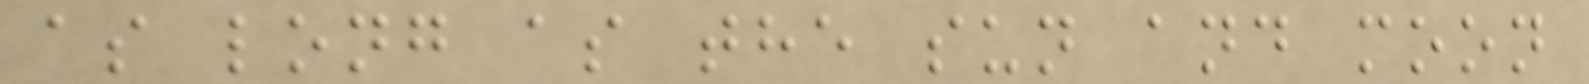as long as the sun and moon
